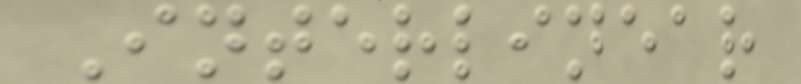Interlinear
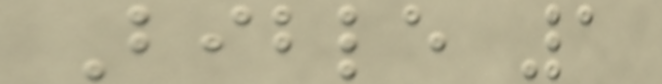Bible 1
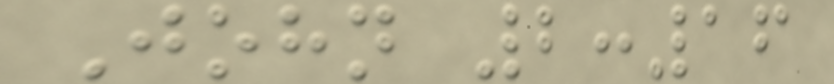John 2:16
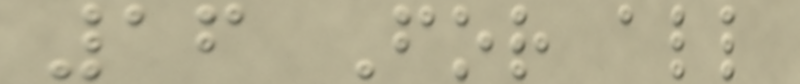16 For all
